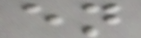en
